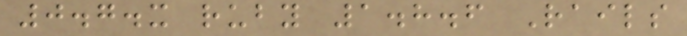0.7.x ruby 1.8.6 Rails
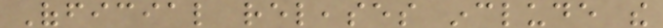Official releases include the
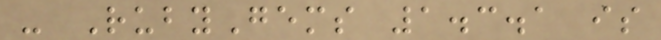- RubyGems 1.3.1 is
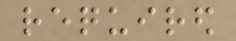required
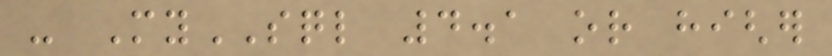- MySQL 4.1 or higher
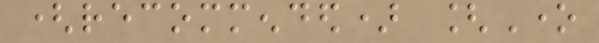(recommended) [One
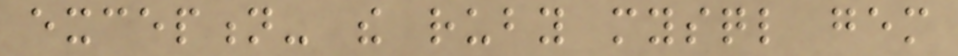exception- the ruby mysql gem
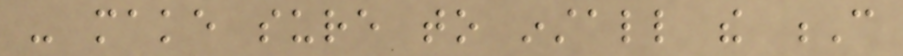- make sure to install the C
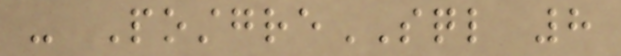- PostgreSQL 8
